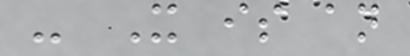- It is an
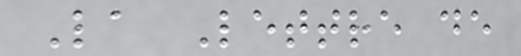La Lettre de
